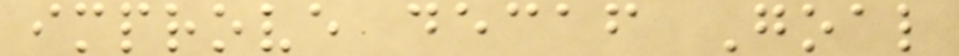improve decaf Goal
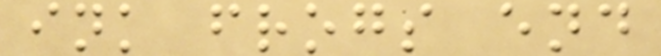ink frogs end
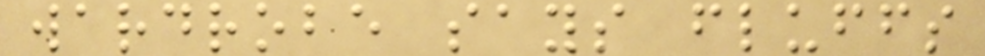wardrobe says fluffs
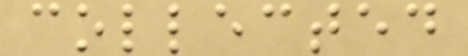collected
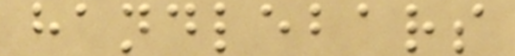handlebars
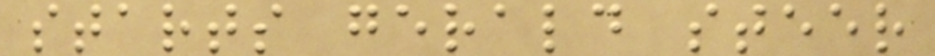starts gerald steer
